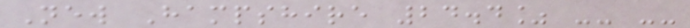New Hampshire 24.4% -- --
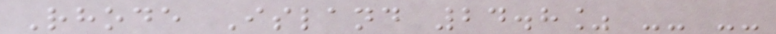Rhode Island 24.8% -- --
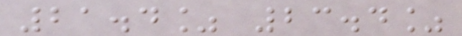21.4% 23.4%
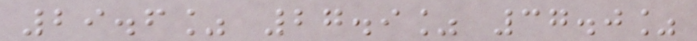29.6% 27.9% 37.0%
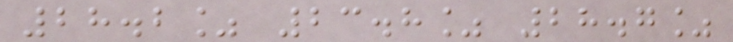28.2% 23.8% 28.7%
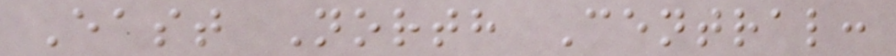East North Central:
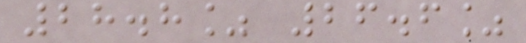28.8% 26.6%
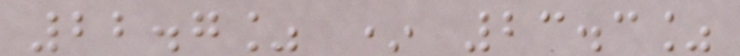22.7% * 23.3%
